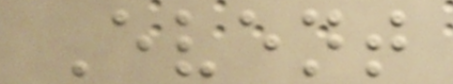Event
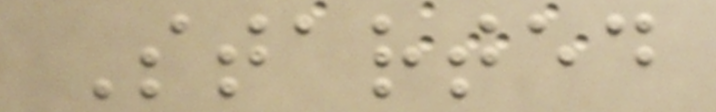Started
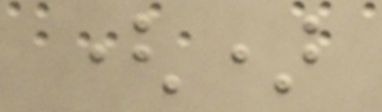()
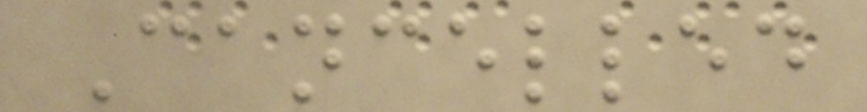Cancelled
